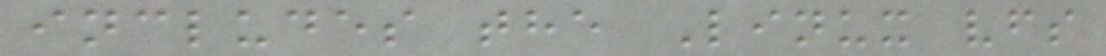includes the Linux vfs
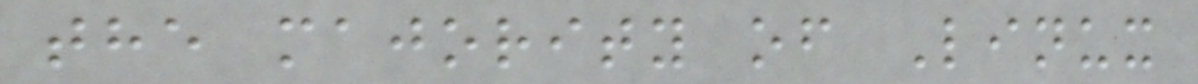the majority of Linux
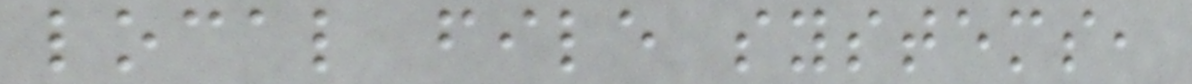local file systems,
